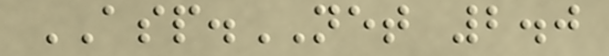ASP.NET 2.0
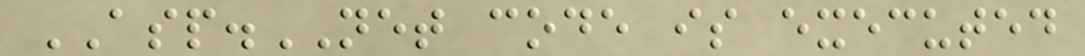ASP.NET code is executed
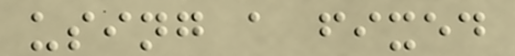using a fixed
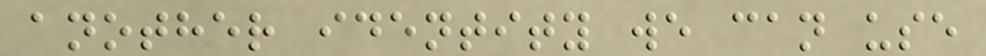another identity we can use
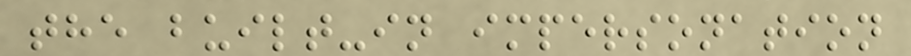the built-in impersonation
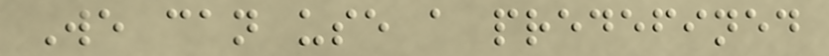We can use a predefined
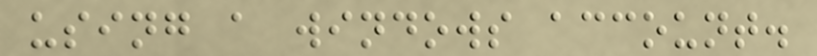using a windows account.
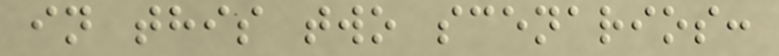in this two scenarios:
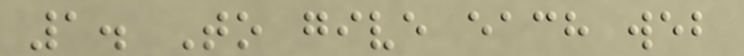1. To give each web
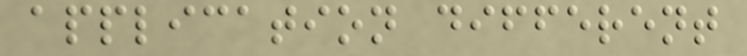application different
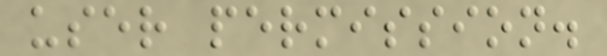user permission.
